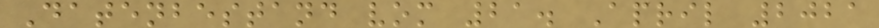Datenbestand vom 21. April 2021
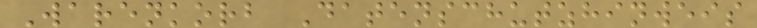Warenkorb Datenschutzhinweis
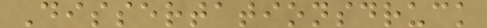Dissertationsdruck
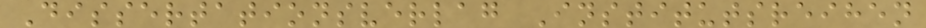Dissertationsverlag Institutsreihen
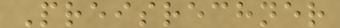Preisrechner
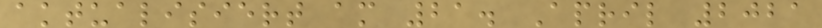aktualisiert am 21. April 2021
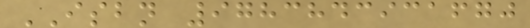ISBN 9783843931670
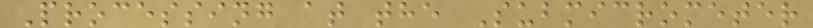Processing at the Submicrometer
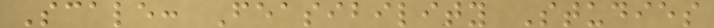Scale: Feasibility Studies
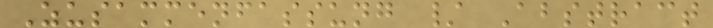Zusammenfassung / Abstract
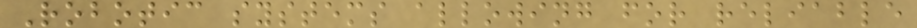Robotic systems allowing for reliable
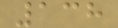138
